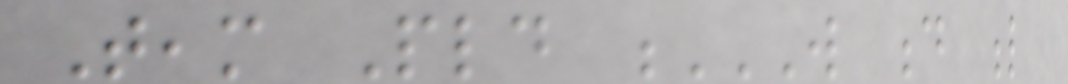Team Pld W D L
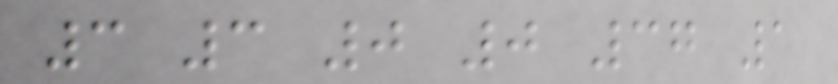3 3 0 0 37 1
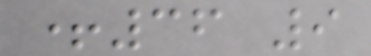+36 9
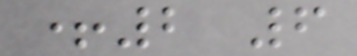+2 6
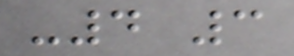-4 3
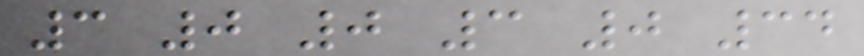3 0 0 3 0 34
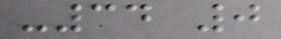-34 0
